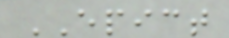EPICT
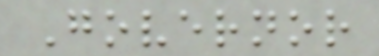Governor
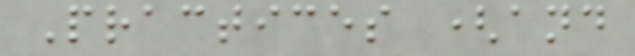Practices (and
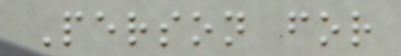Person for
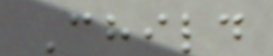Child
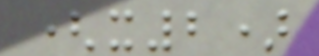(x2)
